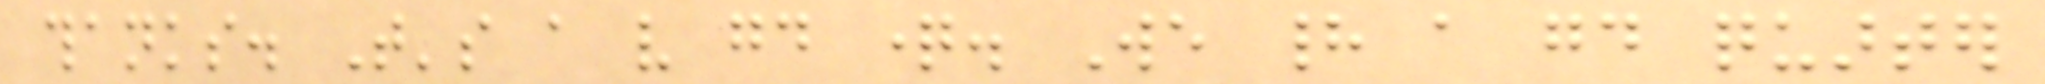thanks. That's a very good question. We had a good quarter
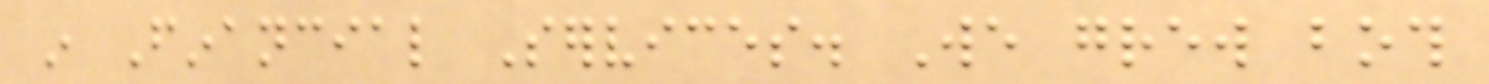in Financial Services. We grew both
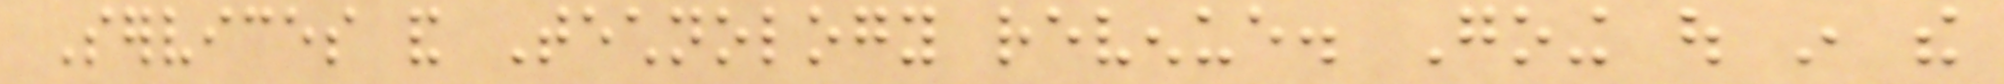Services and Technology revenue. Going out in the
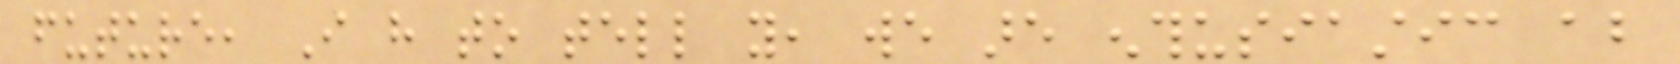future, I have to tell you, we are enthusiastic about
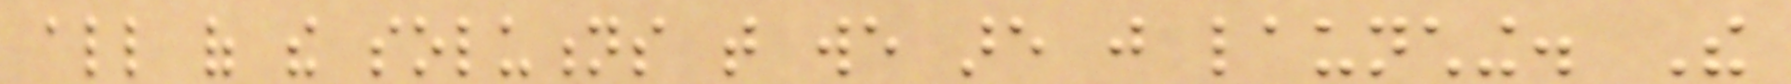all of the solutions that we are just launching. The
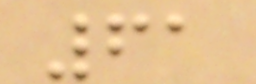61
